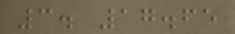3. 17.65
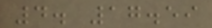4. 17.59
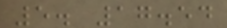5. 17.54
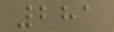281
